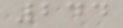244
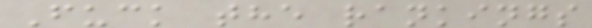Fuck the rankings
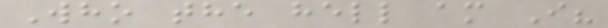Who the hell am I?
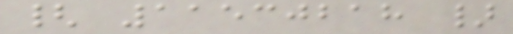{ 11530218 }
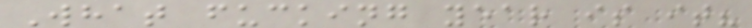What fucking year is it?
